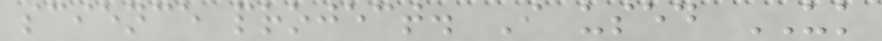science project. I used UK
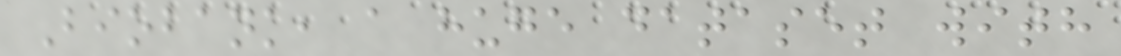Biobank, a huge dataset with
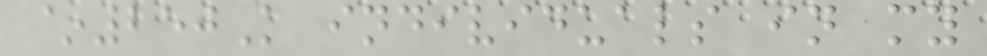~250K individuals in my
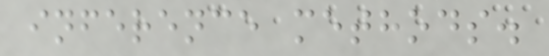inference methods.
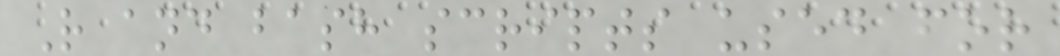R and bash scripts used for
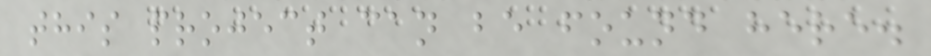this project can be found here.
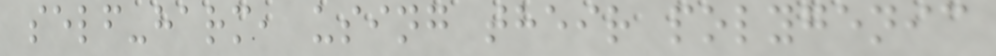self-harm, using their polygenic
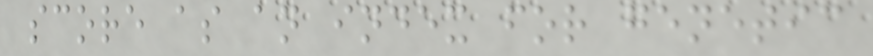score as an index for genetic
